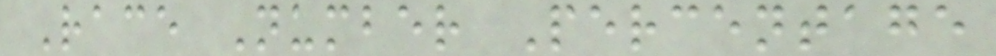Race Number Percentage
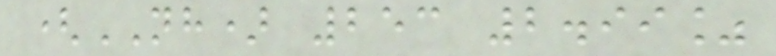(NH) 253 2.99%
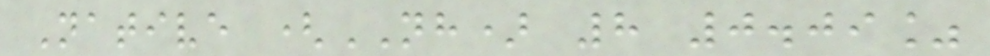Native (NH) 8 0.09%
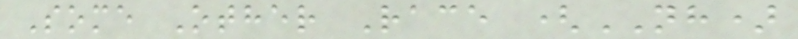Some Other Race (NH)
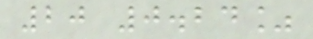20 0.24%
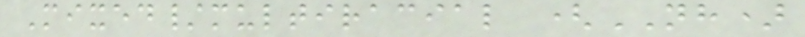Mixed/multiracial (NH)
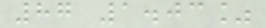87 1.03%
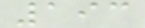193
